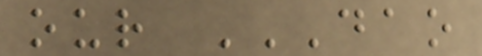our DAO
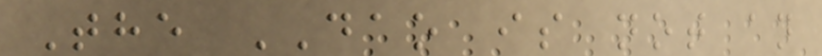The DAO is not an
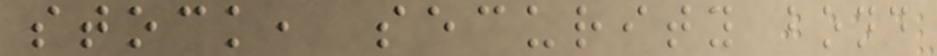stock, security bond
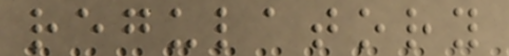regulatory
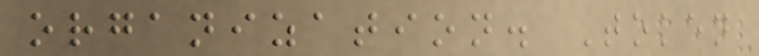organization. Token
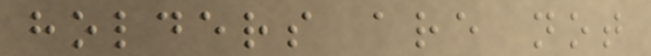holders are not
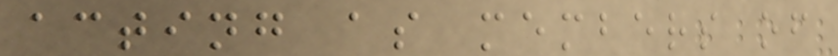acting as members of
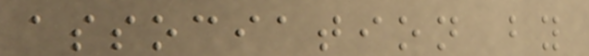association by
